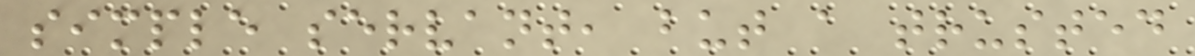simple servant, but a trusted
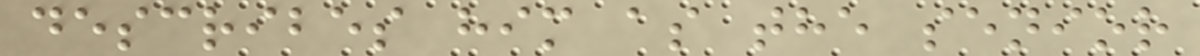describes him as the senior
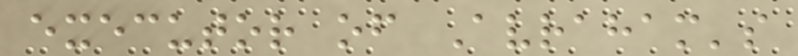executor of Avraham's
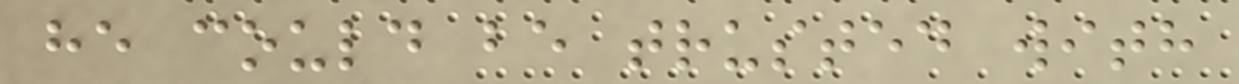he could be trusted with
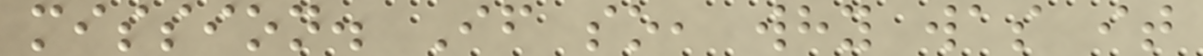mission. If so, why was it
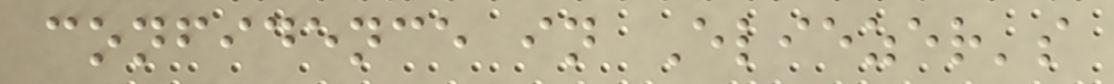confidence in Eliezer's
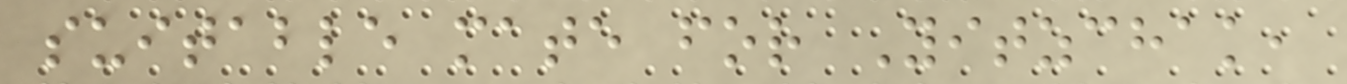suitable mate for Yitzchak,
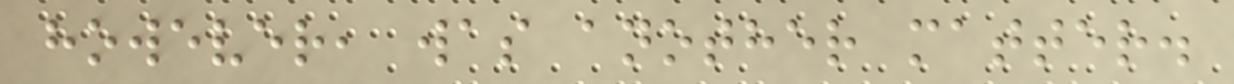however, was another matter.
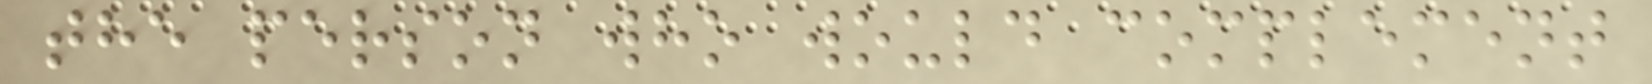the person who would complement
